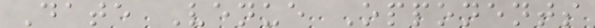Date Venue Opponents
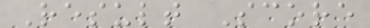Result Score
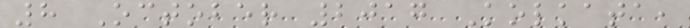8 October 2017 Kolkata,
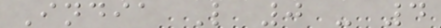India L 0 - 4
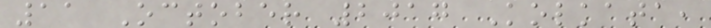11 October 2017 Kolkata,
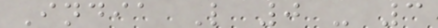India L 0 - 3
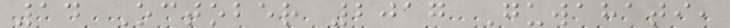14 October 2017 Guwahati,
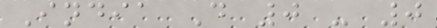India D 0 - 0
